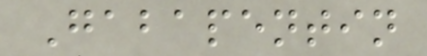Gabapentin
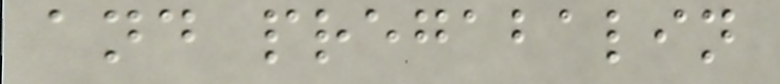and pregabalin
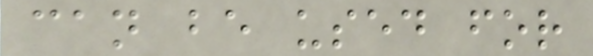can be used for
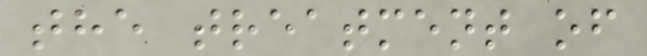the treatment of
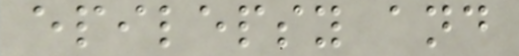epilepsy and
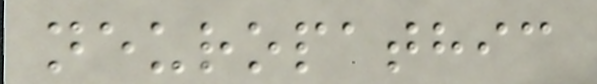neuropathic
